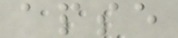apse
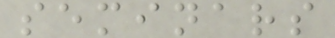seminars
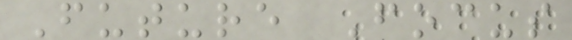Future Focus
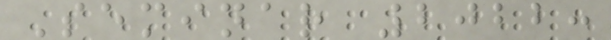Seminar 2022:
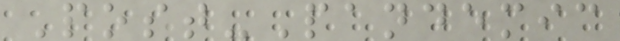Post-Pandemic
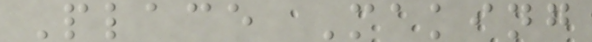Place Making
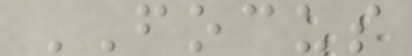FOCUS
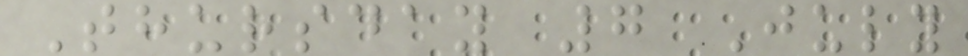Thursday 7 July
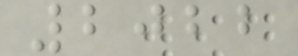2022
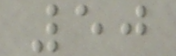50
